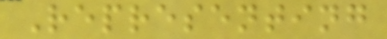Representing
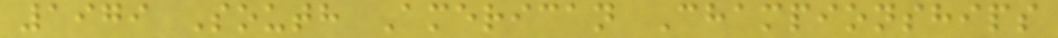1979 South American Championships
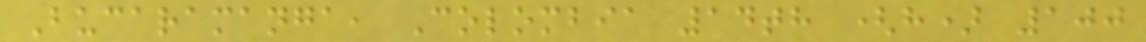Bucaramanga, Colombia 14th (h) 100
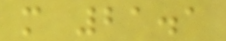m 21.1
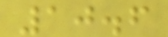10.6
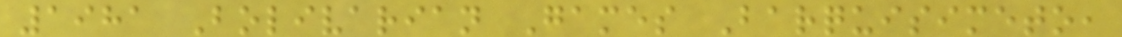1981 Bolivarian Games Barquisimeto,
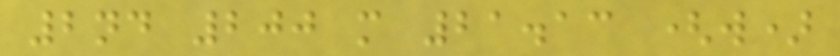2nd 200 m 21.13 (w)
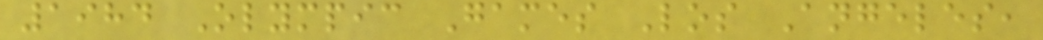1984 Olympic Games Los Angeles,
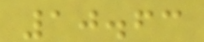10.63
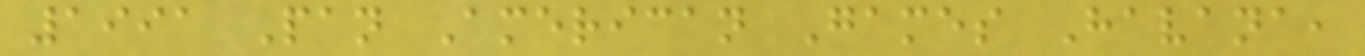1991 Pan American Games Havana,
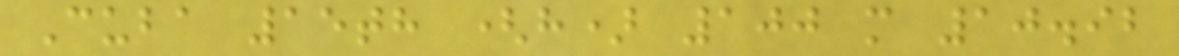Cuba 15th (h) 100 m 10.92
